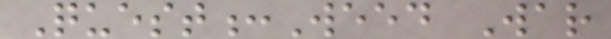Quest:Weed War
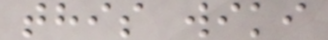this wiki
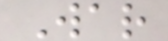War
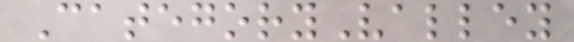CategoryValley
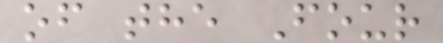of the Four
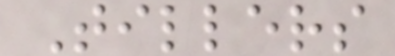Tillers
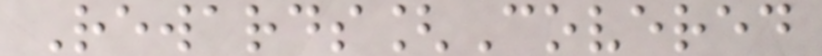Rewards[Covered
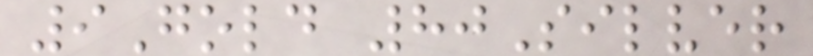9Gold 80Silver
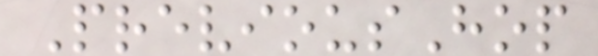PreviousHop
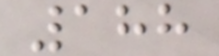188
